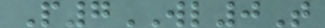P7WL0T
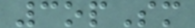3opSm
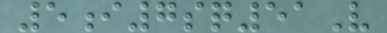5i7sq51V
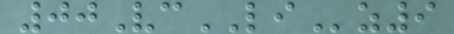00VcLIz9
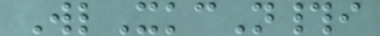WlXkcN#i
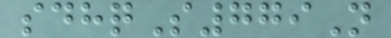sdhqS779N
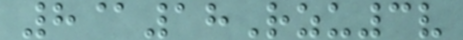8@18Rzu3v
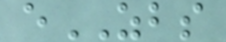eZBS
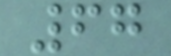67
